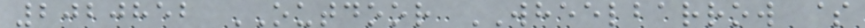2020852 OUTDOOR WHEELBARROW $
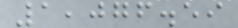1,076.59
